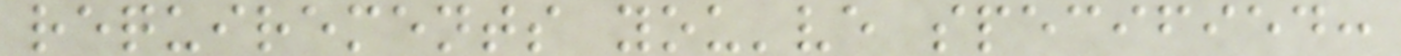requirements you've specified:
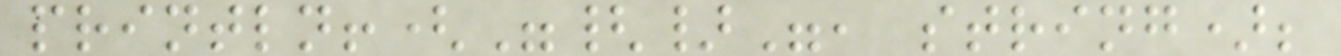println!("{}", string);
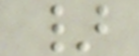}
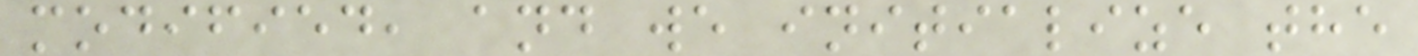modified, and we initialize the
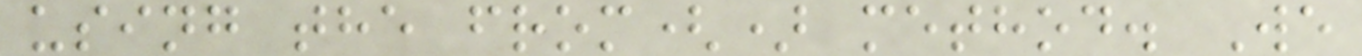using the from() method. We
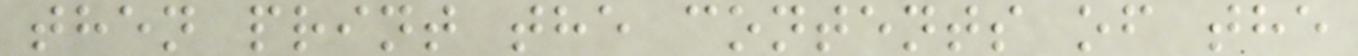then print the contents of the
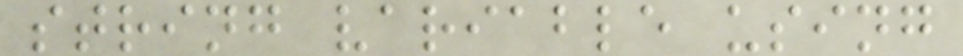string variable using
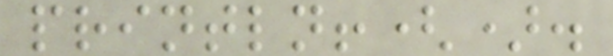println!().
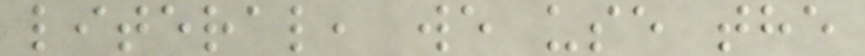literal, we use the
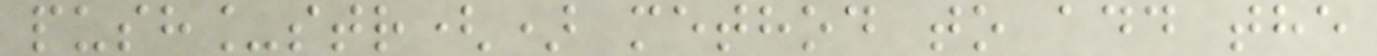push_str() method to add the
